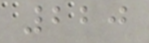220
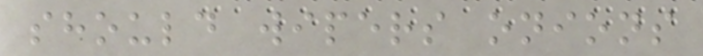should wipers onions
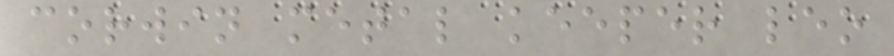corwin metal keeper leo
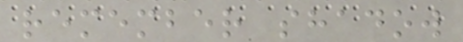remember shadow
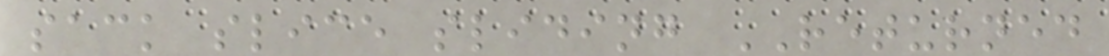sack slice sliding RETURNED
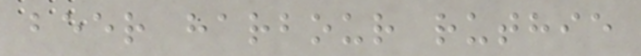beer harbour ruthie
